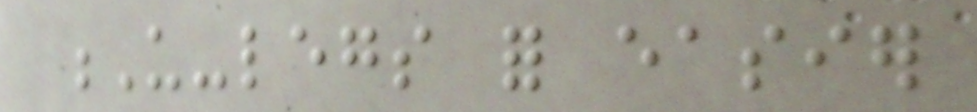U-legs for easier
